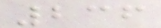236
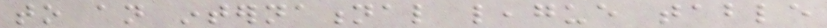to an international league table
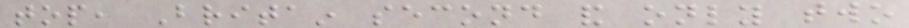top, Britain second and only two
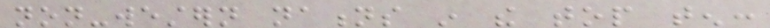non-western nations in the top ten:
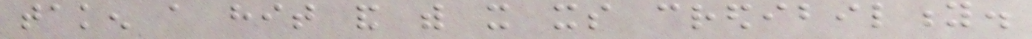taken a hit and with it its credibility.
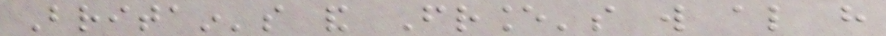Britain's and France's will also have
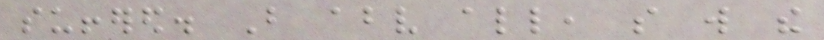suffered. But above all, so will the
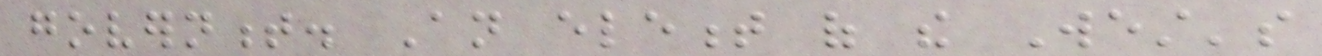government. An element of the West's
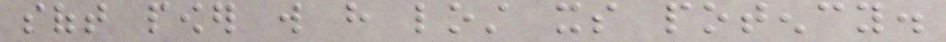soft power will have lost its potency.
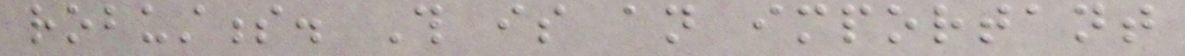robustness. This is an important
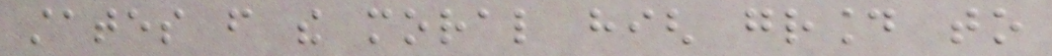states from the moral high ground to
